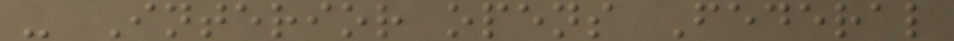- Interior opens Federal
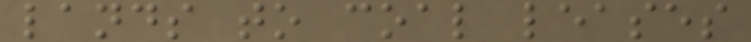lands to coal leases
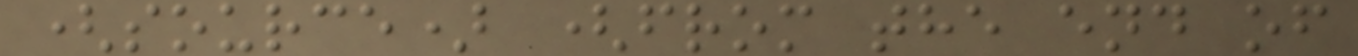(source) (from the end of
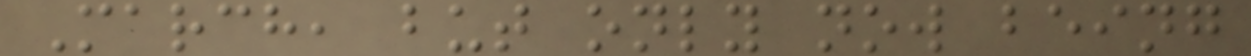March, but only now being
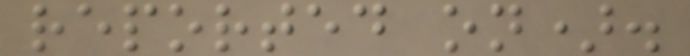reported on).
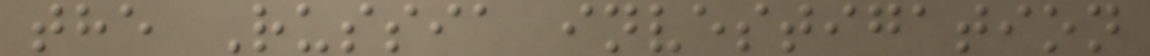the Russia investigation
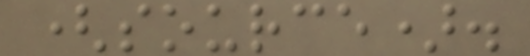(source).
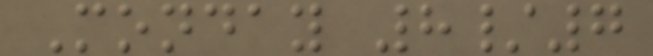Monday 8/7
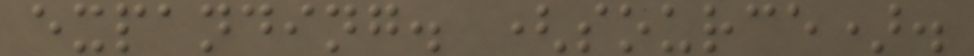expanding. (source).
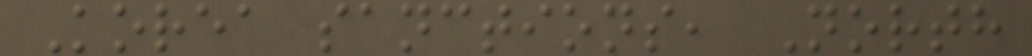Korea sanctions, North
